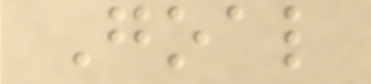Goal
